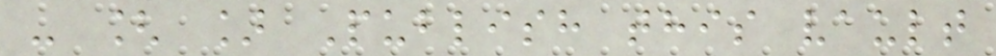- [ ] Publish this vault
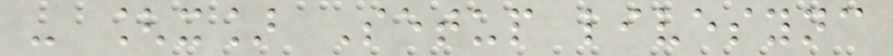- [x] Setup livesync
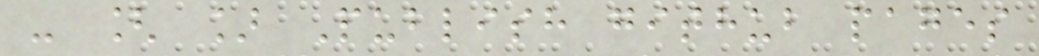- [ ] Publish github pages
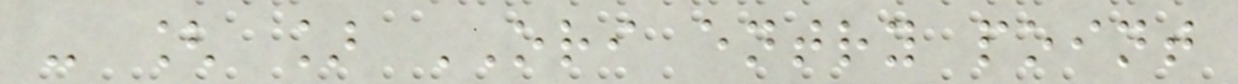- [ ] ORI entry point
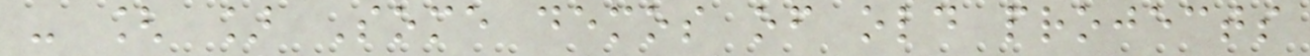- [ ] Some demos of old projects
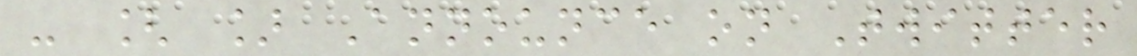- [ ] Announce on Twitter
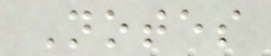Notes
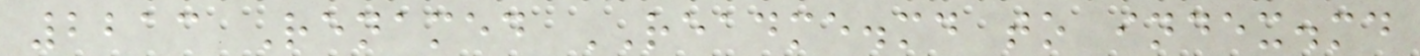2213 Renamed README.md to index.md
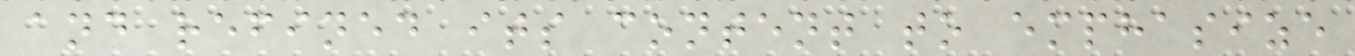and refined its content to emphasize
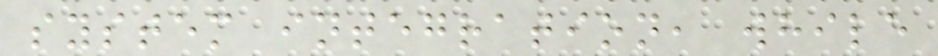system integration, while
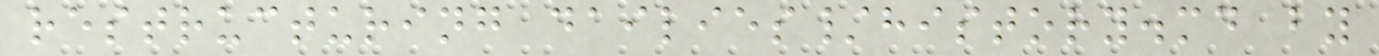restructuring dailies/history.md by
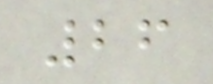26
